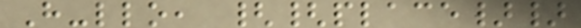H-llo, {{place}}
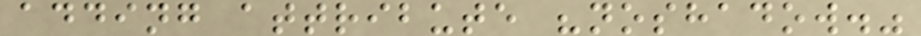adding attribute "noshadow."
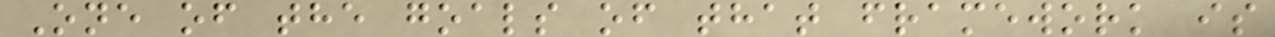One of the goals of that framework is
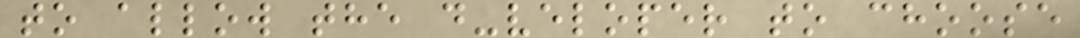to allow the d-veloper to choose
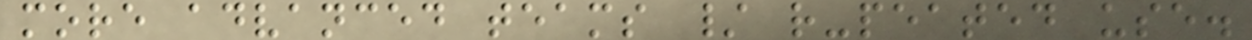more advanced teams / r-peated use.
